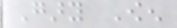Gary Owen
